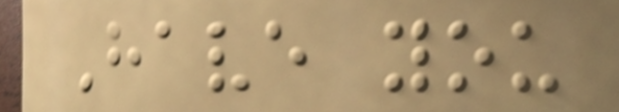Have you
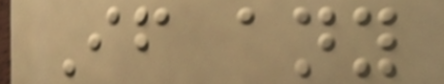If any
